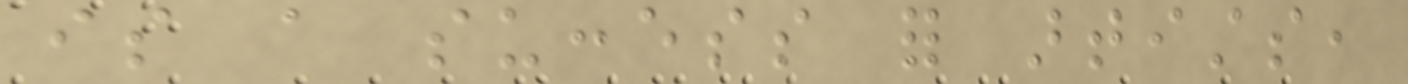is a success for artists,
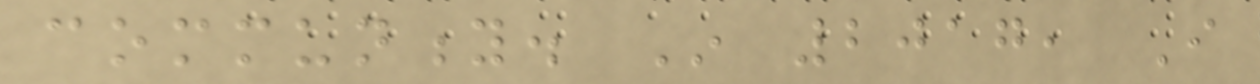community. In 2017, I
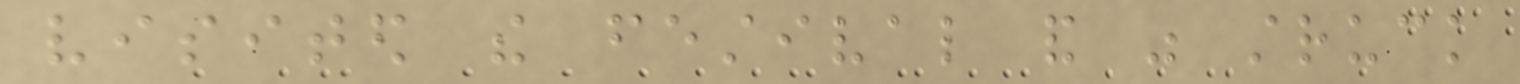visited the festival and was struck
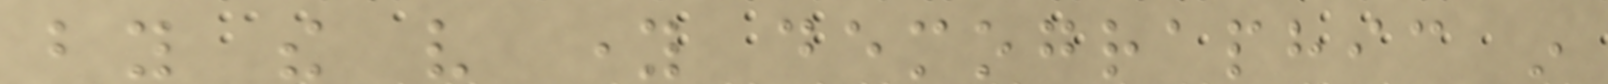by the very young demographic in
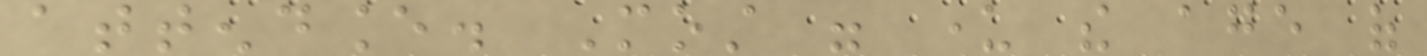attendance. Most were under the age of
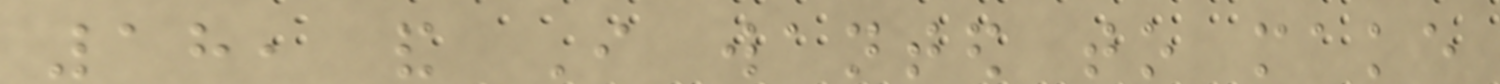18, and I wanted to make
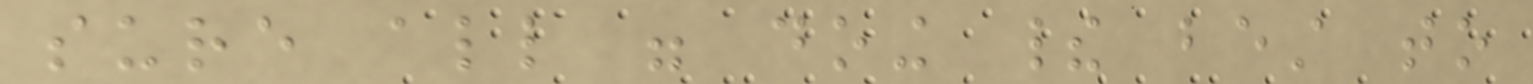sure all were doing their best to
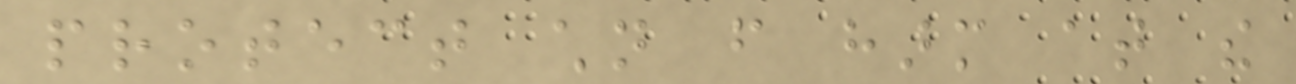protect children from harm at the
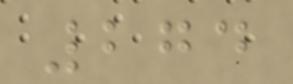274
